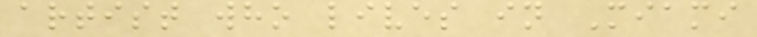artist who lives in Miami
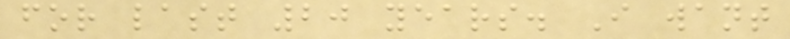for last 20 years. I want
